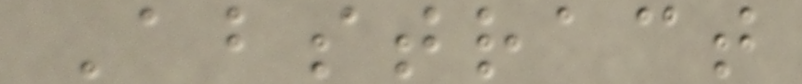Abstract
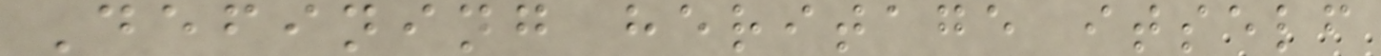Defining heritage itself
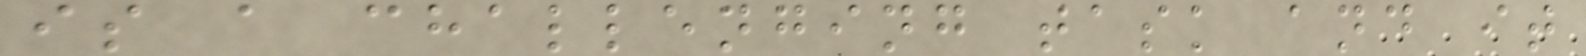is a challenging task and it
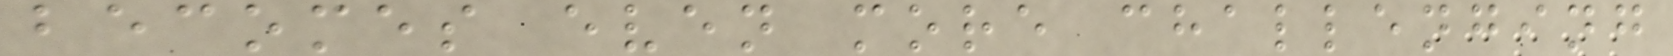becomes even more challenging
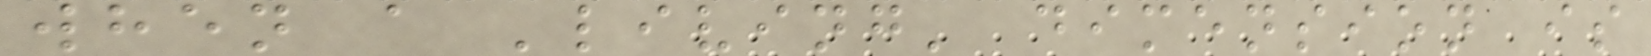when a 'living' dimension is
